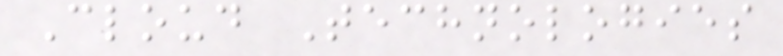Cloud Technologies
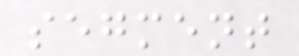segment
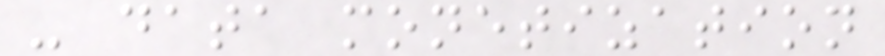- data monetization
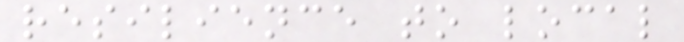resilience to local
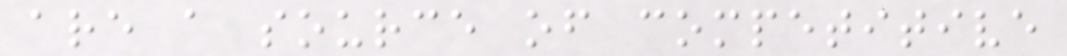are a source of competitive
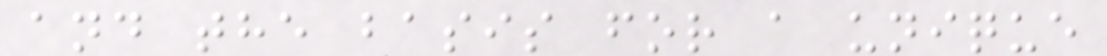and the basis for a unique
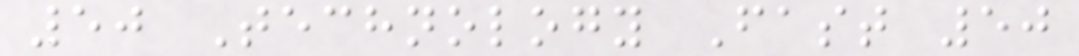50 Technology Fast 50
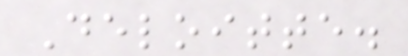Deloitte.
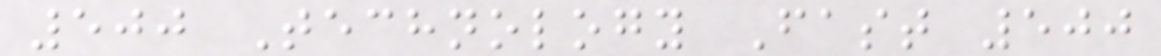500 Technology Fast 500
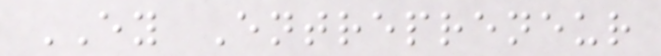EY Entrepreneur
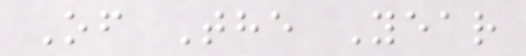Of The Year
